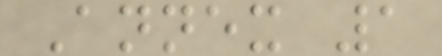Annex 1
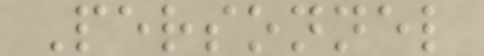Personnel
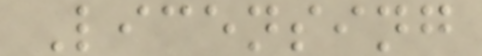Licensing
